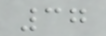37
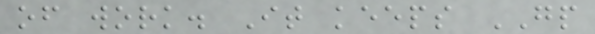of work. It keeps GP
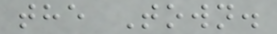the Town.
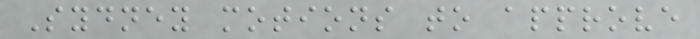Sydney motions to approve
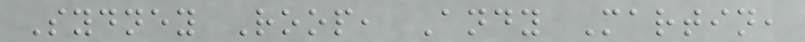Sydney Roop, Andy Martin,
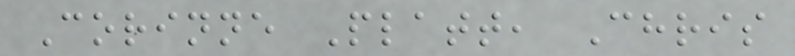Corinne Platt, Chris
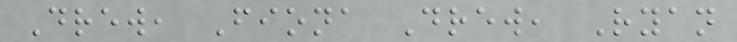Drew, Fiona Drew, Ryan
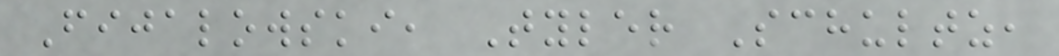Fijalowski, Tyler Schultz,
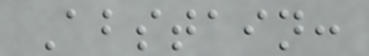Abstain:
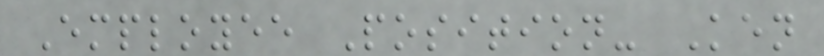Employee Position- Ken
